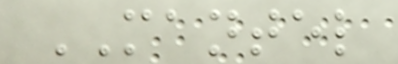MANTEL
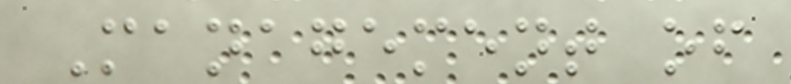Management of
